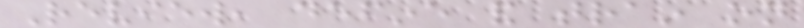Review, define and train on
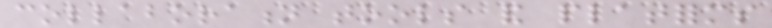collaboration tools and platforms
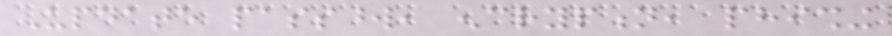Update password, encryption, phishing
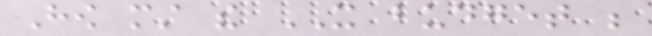How must the IT budget be
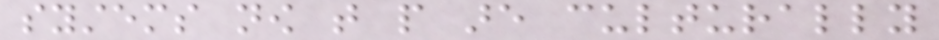systems now that people are culturally
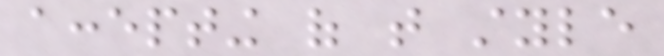accepting of that style
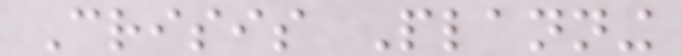Crisis Planning
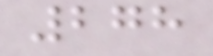278
